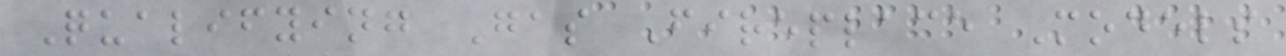Qualifying Gas Fireplace Models
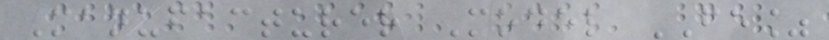Manufacturer Model FE%
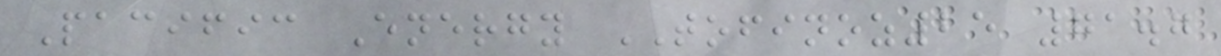Pacific Energy TOFINOZ25 71.7
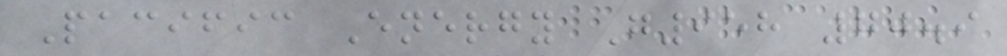Pacific Energy G958 70.9
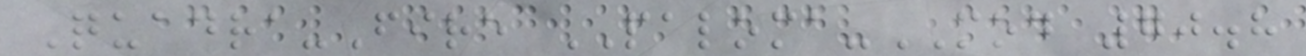Quadra-Fire PALOMA-MOD 70.8
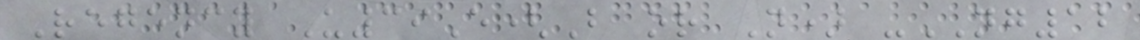Regency U39E(B or N) -NG12
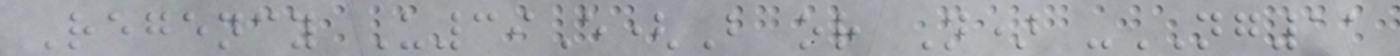Regency U39E(B or N) -NG11
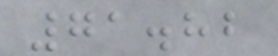71.82
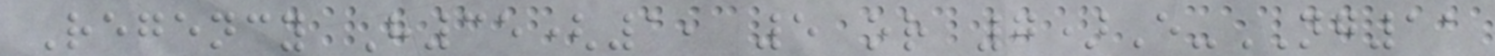Regency H35(1, 5 or 7)E-NG11
